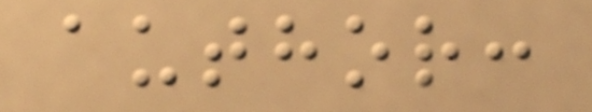author:
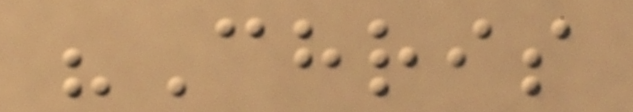"Chris
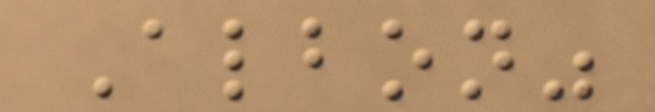Albon"
